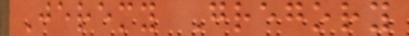Jeremy Gregory
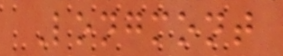Longmont
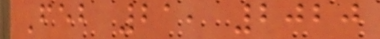Feb 21, 2020
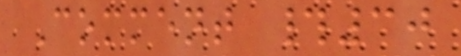Comment #30
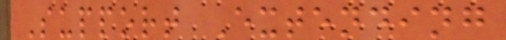Support Extending
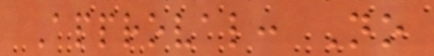Approval: No
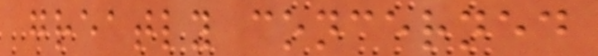greatly concerned
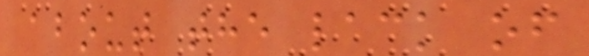about the lack of
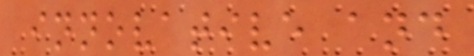innovative and
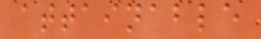attainable
